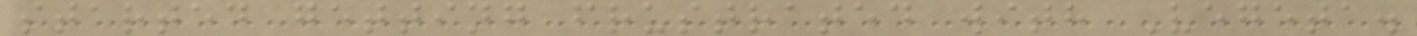started getting frustrated with Vegeta.
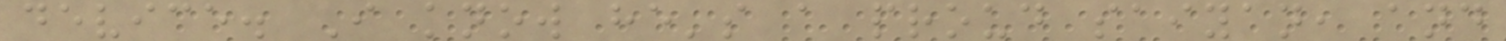device. I know he's a proud saiyan, and
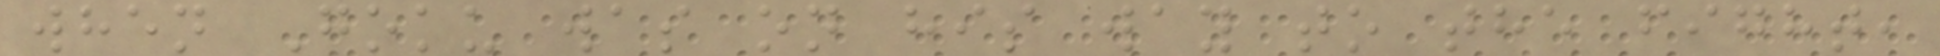when Goku was on his way to the fight,
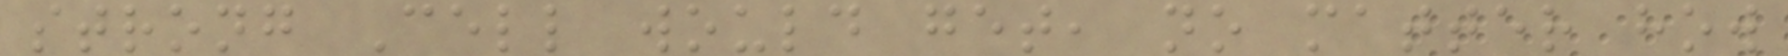strong Cell would get, no matter how
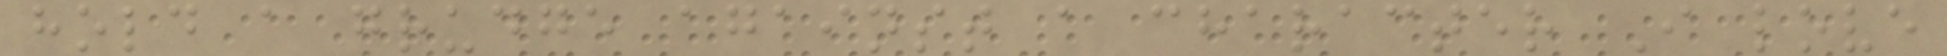hold a grudge against a character I love
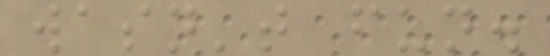wasn't fun.
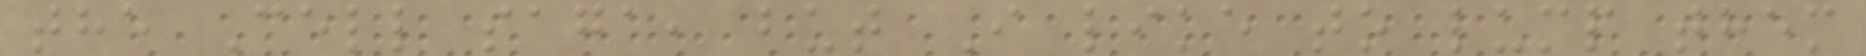the Cell saga, but I like to lump them
